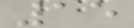15
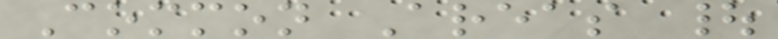Common Areas |
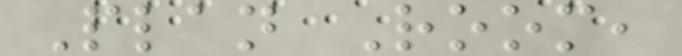Plan Room,
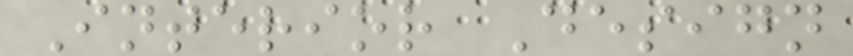Interior Design
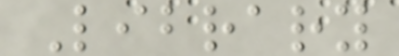Library
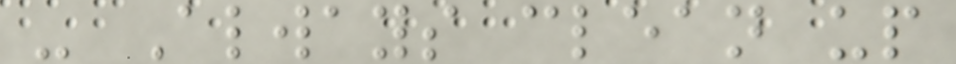- Always clean up
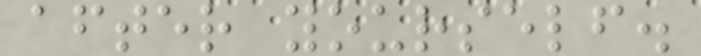after yourself.
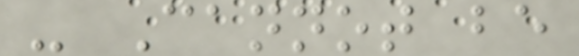- Cannot be
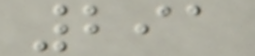291
